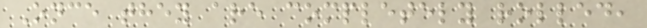Once they are completely rolled,
